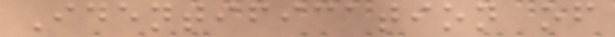Identification of
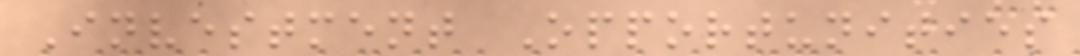Investment Opportunities
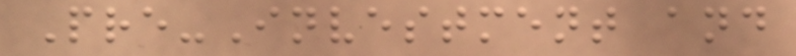Pre-Investment and
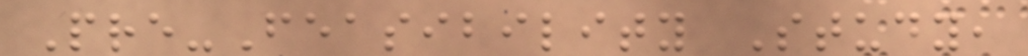Pre-Feasibility Study,
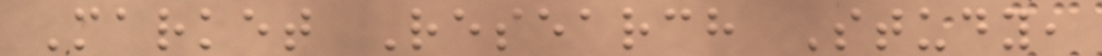Market Research Study,
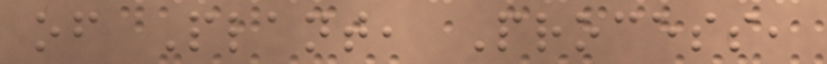of Plant, Process,
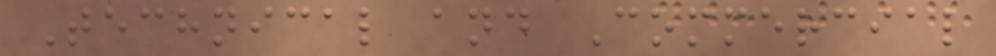Technical and Commercial
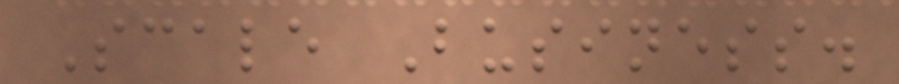Scale Business.
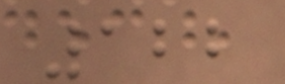122
